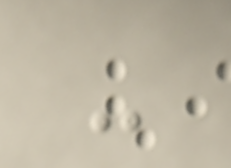-
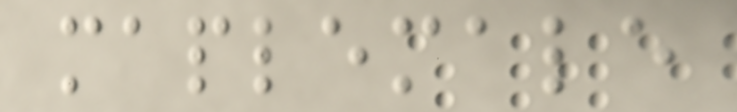maplemale
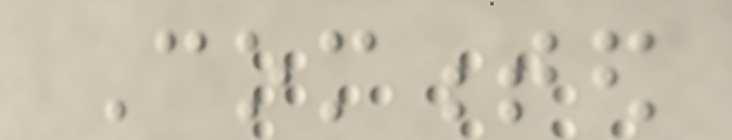Commented
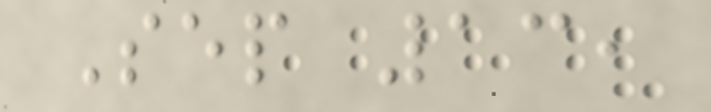Sep 13,
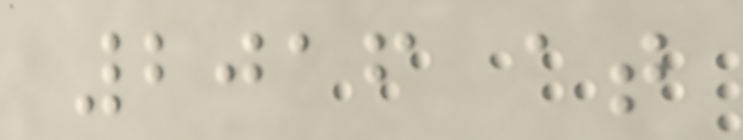2016 at
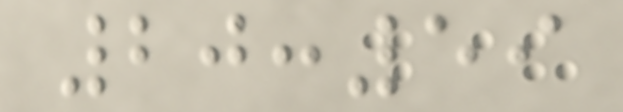20:59
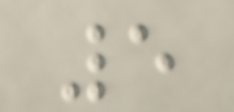5
